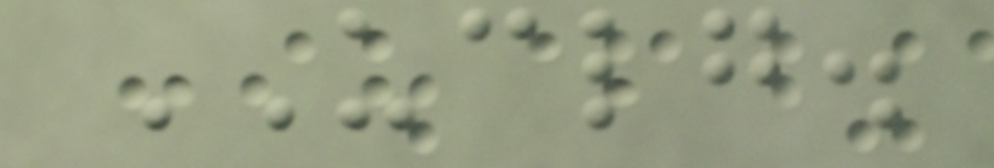UCLG.
